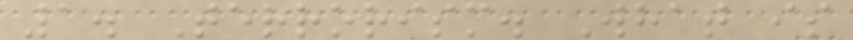1. Terrorism. What is
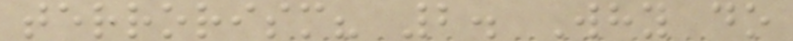terrorism? 2. Why do
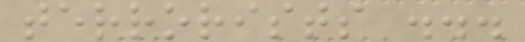terrorists ...
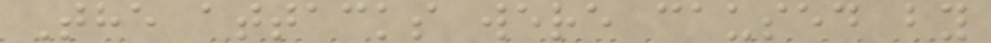The attacks were caused by
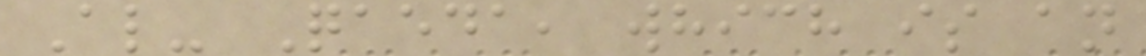Al- Qaeda, which is an
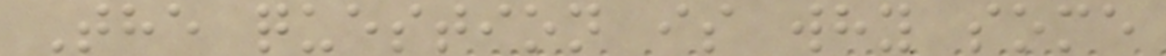The question is why some
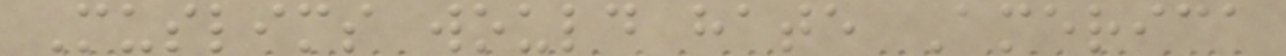Muslims would hate America
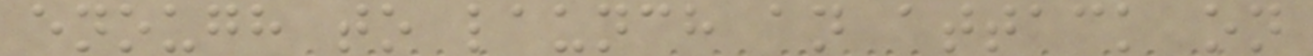enough to launch an attack on
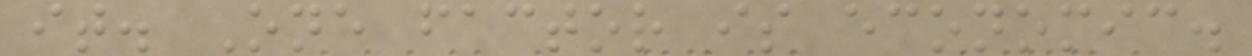it. One factor is economic.
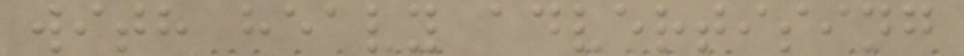with heavy advertising
